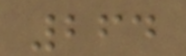264
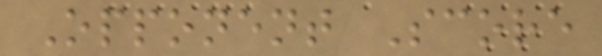Opponent Score
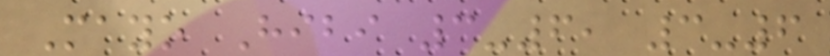Mayo Hibi 3-6, 3-6
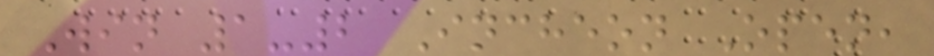Win 1-2 Incheon Open,
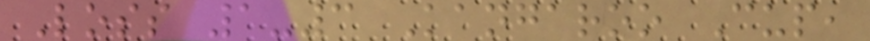Loss 1-3 Kangaroo Cup,
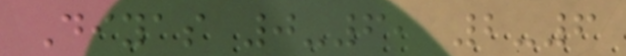Diyas 0-6, 2-6
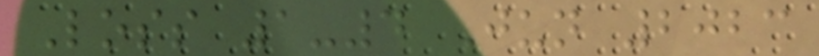Loss 1-4 Jun 2023
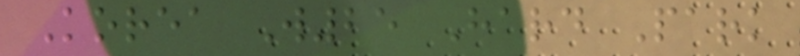Korea W25 Hard Park
